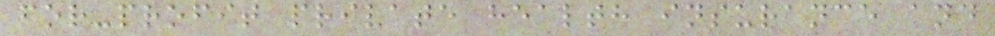for-profit private health insurance and
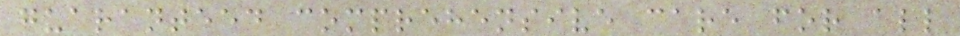guaranteed comprehensive care for all
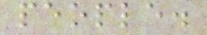people.
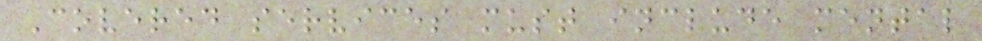Covered services must include mental
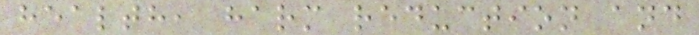health, harm reduction and
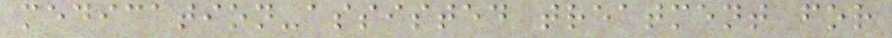medication-assisted treatment for
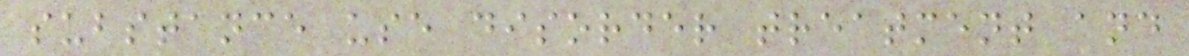substance use disorder treatment and
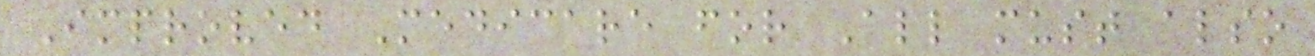Improved Medicare for All must also
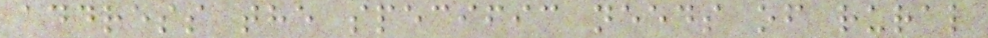address the specific needs of rural
